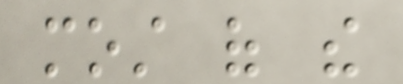most of the
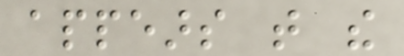appears that the
